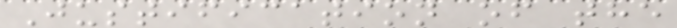Justification of the
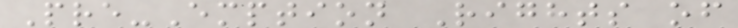Pre-Emption Rights of
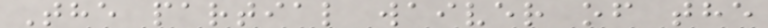The partial waiver of the
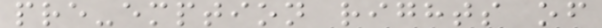pre-emption rights of
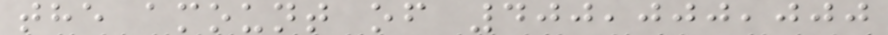the amount of 400,000,000
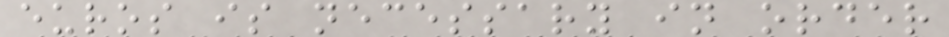euros is necessary in order
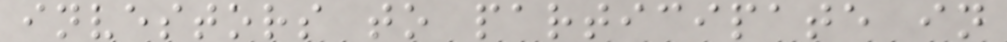investors to participate in
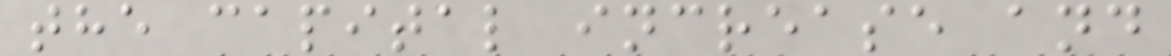the capital increase and
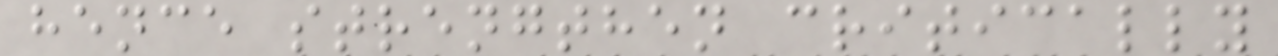hence strengthen critically
